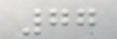77
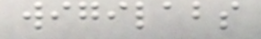wigilabs
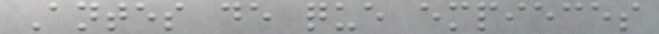Antes de que empieces
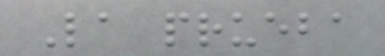La prueba
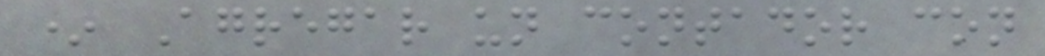* Agregar un contador con
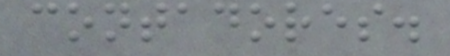contadores.
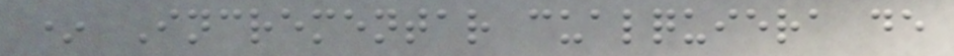* Incrementar cualquiera de
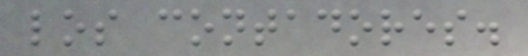los contadores.
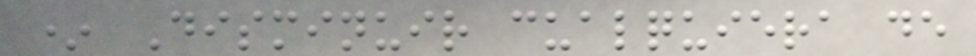* Disminuir cualquiera de
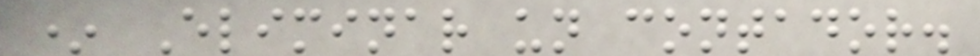* Eliminar un contador.
